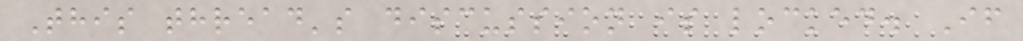This thread's discussion is locked. If
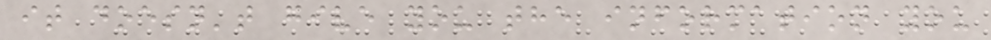it doesn't give you the information you
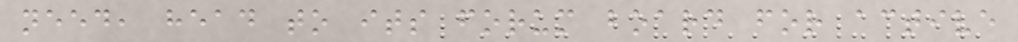need, head to its forum board for active
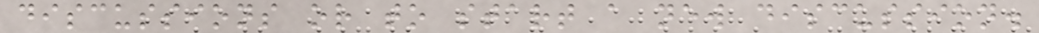discussions or to start a new discussion.
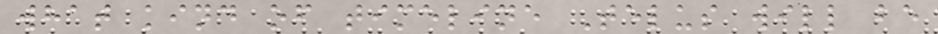what kind of timeline Telus will be
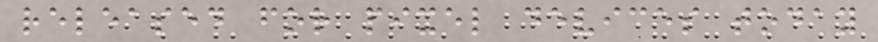released for pixel devices today
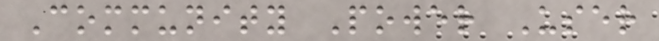Community Power User
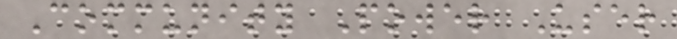Community Power User
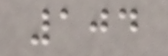104
